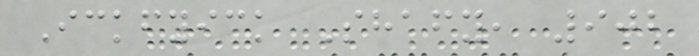Ickfyick Shafy, 902
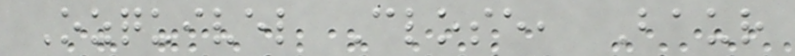Ozquivel Close, Baur
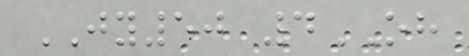JY50 4OH
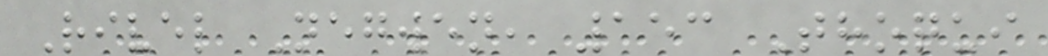Rivel Negwen, 153 Thoqui
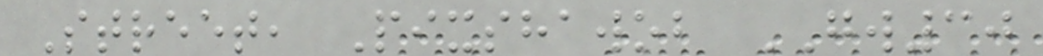Street, Pixshawob GW30
